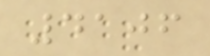4106
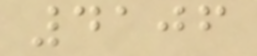4106
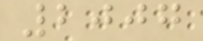2007
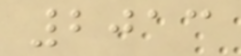2013
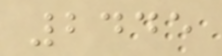2445
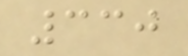330
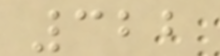322
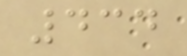434
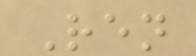Ren
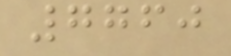7760
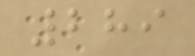289
